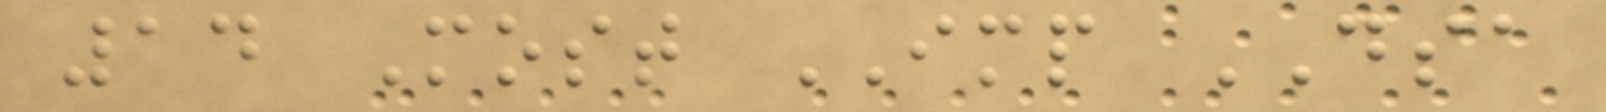14 Most IMP DSA
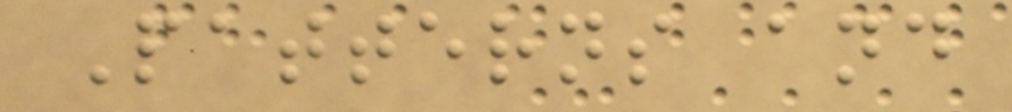Patterns and
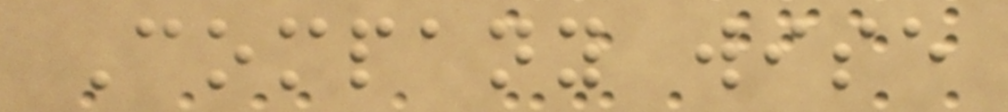Company wise
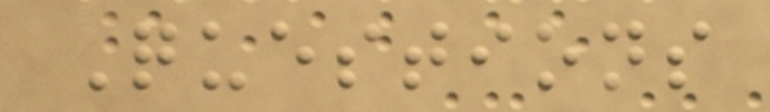Questions
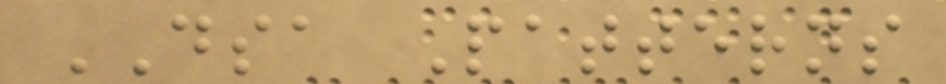DSA Patterns
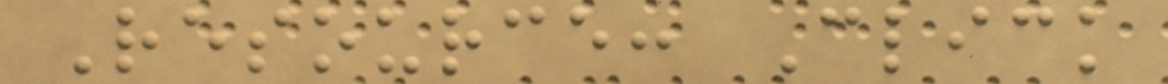Resource: Click
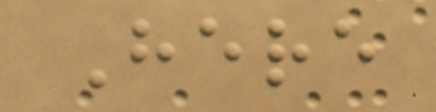Here
